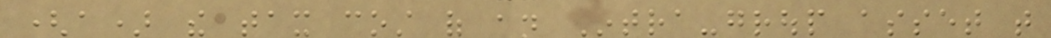(a) the tax cost of an Intra-group asset that
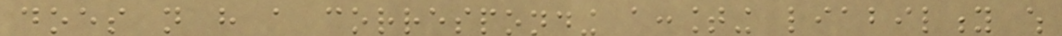does not have a corresponding accounting liability which
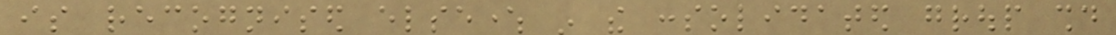is recognised elsewhere in the consolidated group should
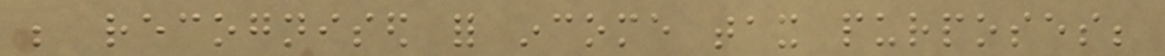be recognised for income tax purposes;
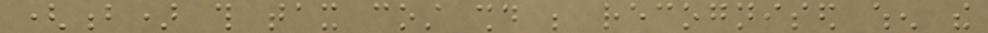(b) this tax cost should be recognised when the
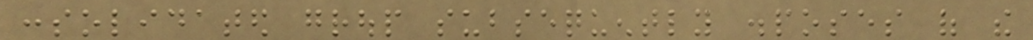consolidated group subsequently disposes of the
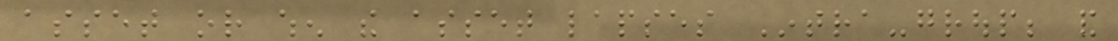asset or when the asset lapses Intra-group; and
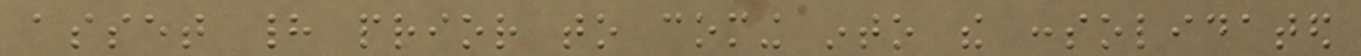asset had prior to coming into the consolidated
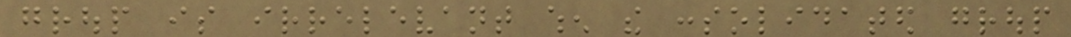group is irrelevant when the consolidated group
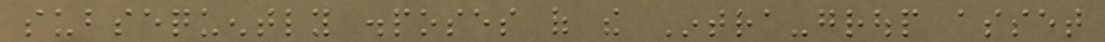subsequently disposes of the Intra-group asset
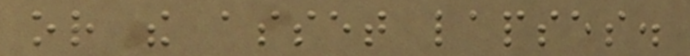or the asset lapses.
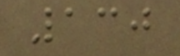130
